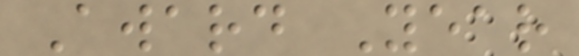Award Year
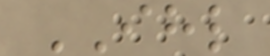IHL
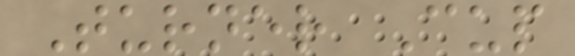Turner Cup
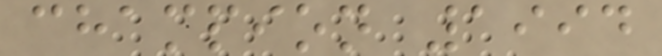champion 1994
